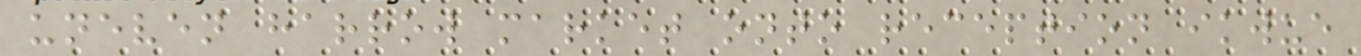uneven harrow market onto reception ikwue
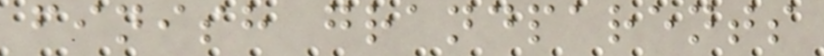finish grandparents
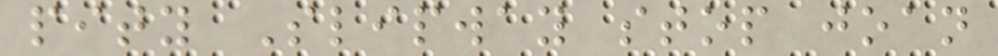pity Slipway stop joan
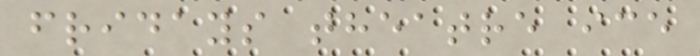fridays theatre ice
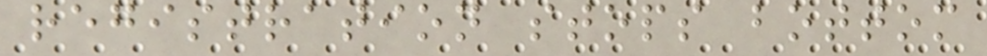registration stops bottom
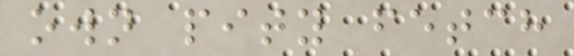own pity fetch
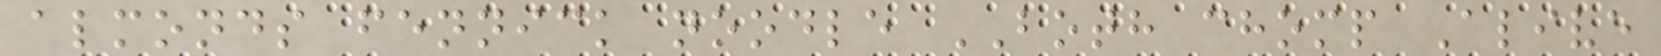almonds fennick noodle BOTH chomp Alive
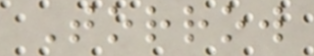Torrow
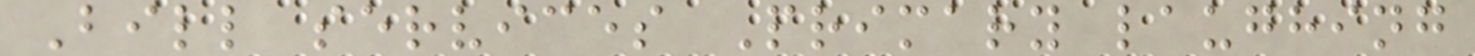Bill services Primary laughing
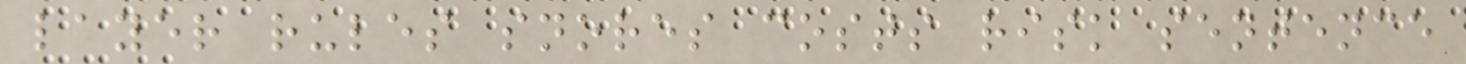layer rules snores costs risk sentence
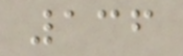136
